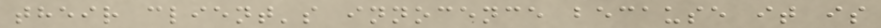their client's innocence because it is
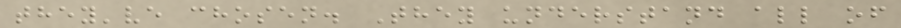they've chosen. They understand all of
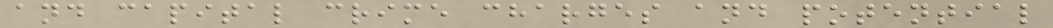and capital crime charges and potential
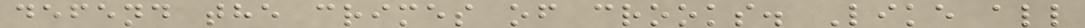defend the crimes of crooks. Like all
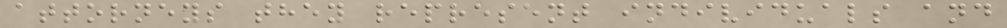attorneys they represent individuals and
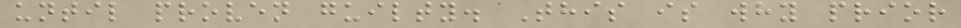until proven guilty. This is why prior
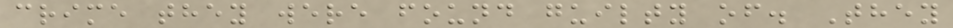crime they were found guilty of. They
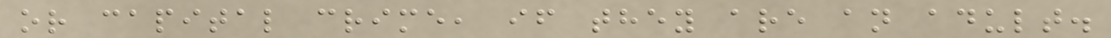or capital crime, if they are an adult.
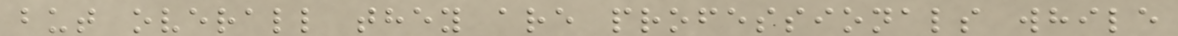but overall they are professionals while
